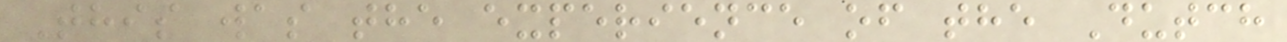This was the experience of the Dutch
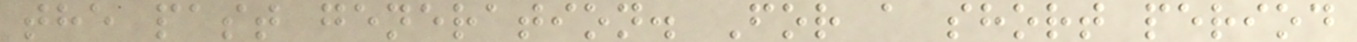the past generation. For a short period
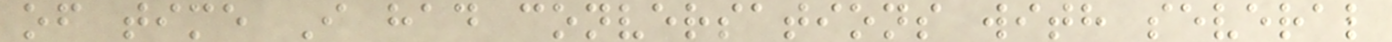of time I had conversations with several
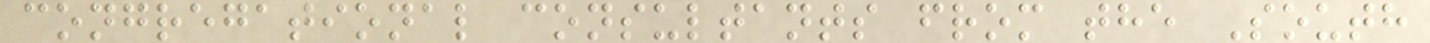congregational consultants from the South
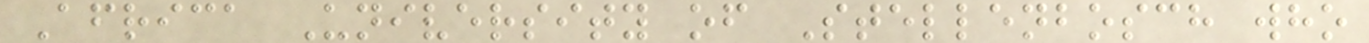Africa University of Stellenbosch who
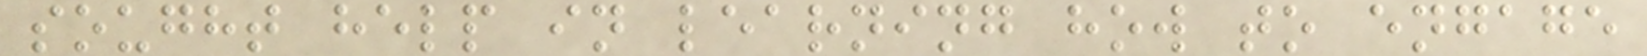sought help in learning how to engage
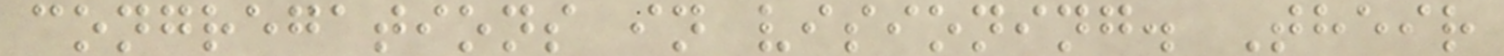congregations in visioning. Their
